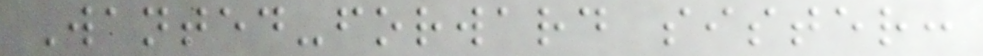Wanted-forward sister:
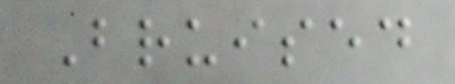Bruised
